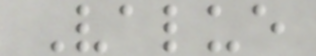Value
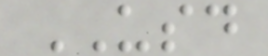USD
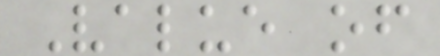Value of
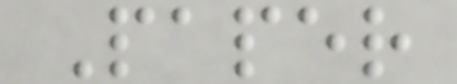Paper
